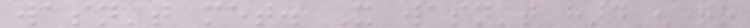wasn't met. It wasn't hard enough to
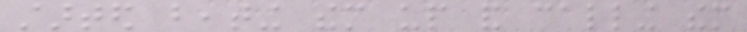started beating them up and calling them
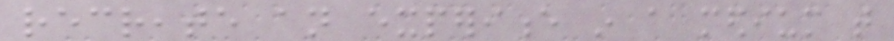recreate an experience in a medium that
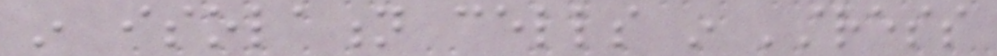in isolation cells in 'stress
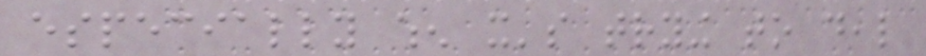especially when it's trying to deal
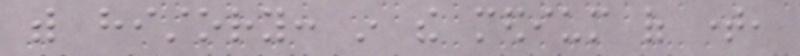with history: in the medium of time,
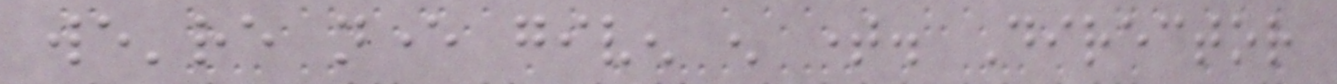we're never given enough time. Director
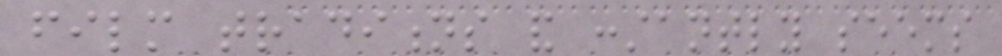film traditions and constantly seems
